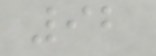92
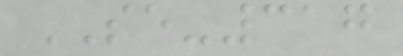SE-317
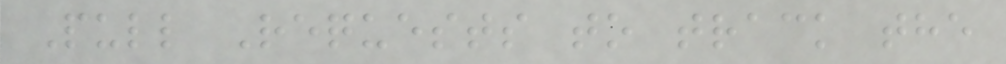Pull Requests to track the
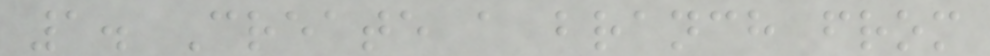1. Create a branch from
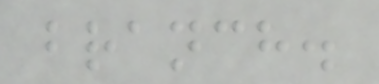branch.
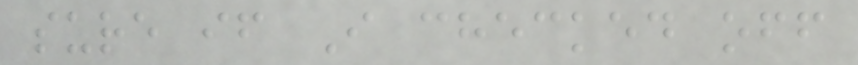sure if I checked off
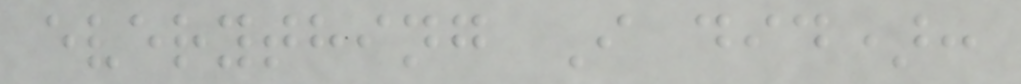everything I did):
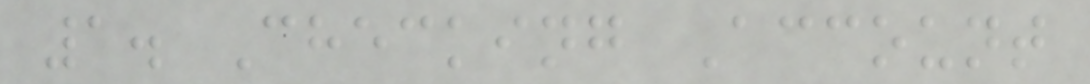1. Checking Account
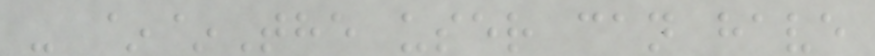- ~~The user can have
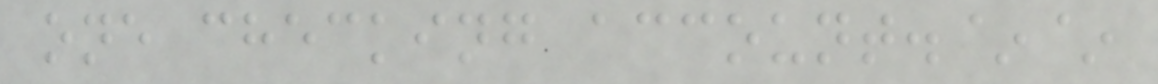one checking account.~~
